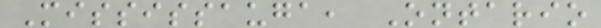Mississauga, Ontario
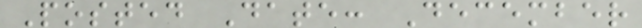Posted Date: December
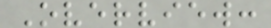Overview:
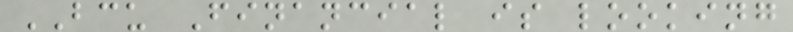BCU Financial is looking
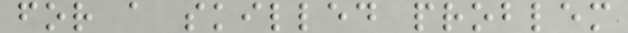for a skilled problem
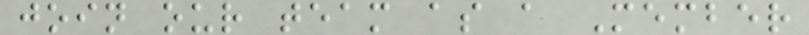join our team as a Member
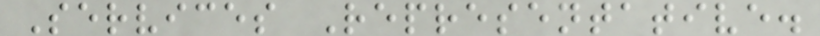Services Representative.
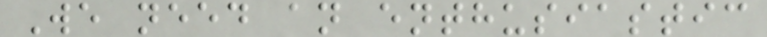We need an enthusiastic
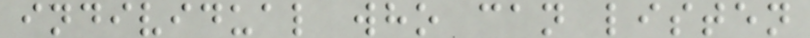individual who can listen
